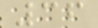36
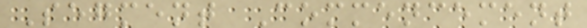Segment Commencement
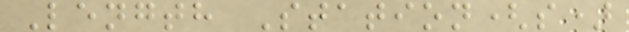Length Station(s)
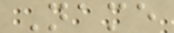Name
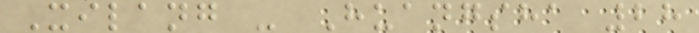Xilang - Huangsha 28
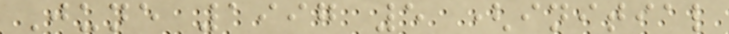June 1997 5 (initial
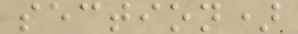section)
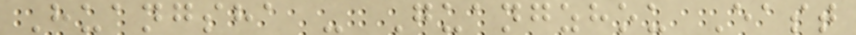Huangsha - Guangzhou East
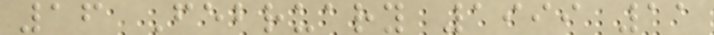16 February 1999 11
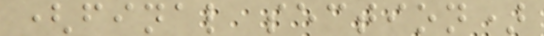(final section)
